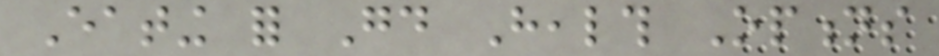Eating for Good Health Options
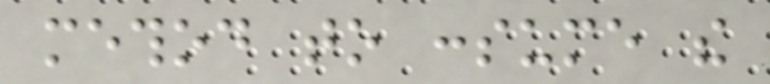method to consume the
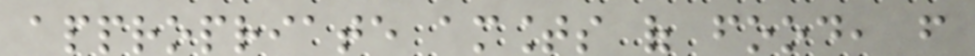appropriate amounts of food, from
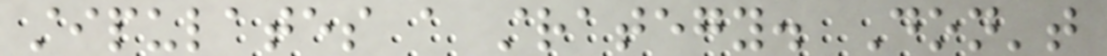stipulates a strategy. Don't
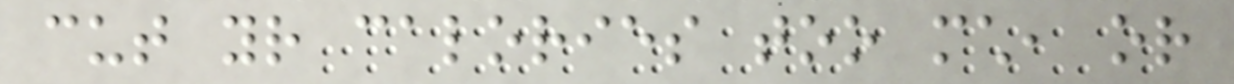cut your calories too much, or
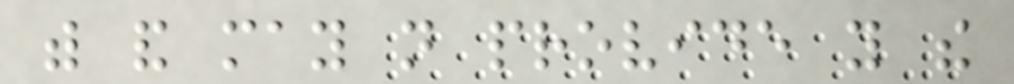with and may not provide you the
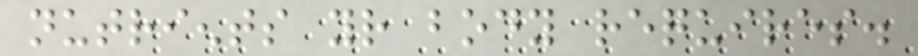nutrients your body requires.
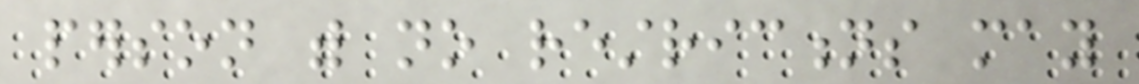person with no restrictions may
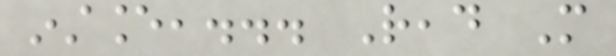instance,... Read More
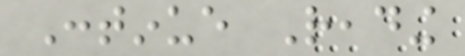Continue Reading
